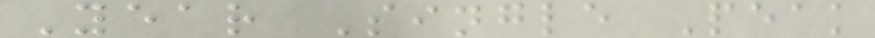Year Single Peak
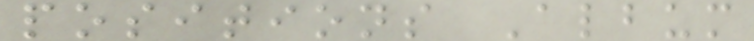positions Album
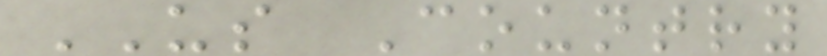US Country
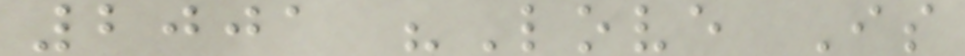2001 "Love Is
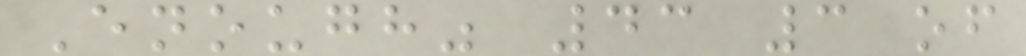Enough" 43 3 of
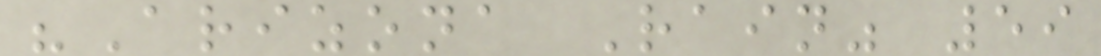"Arizona Rain" 59
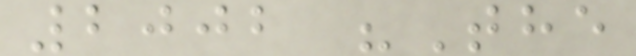2002 "The
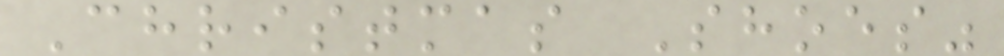Christmas Shoes"
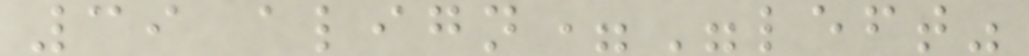39 align="left"
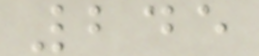245
